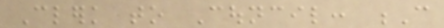Clerk to Council: C
